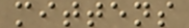mittens
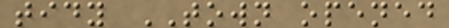tidy TOWN opened
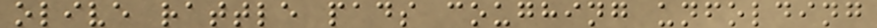olive rattle pads coughing unfolding
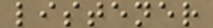listener
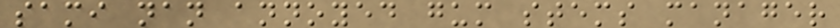sami nan annoyed gum stems manager
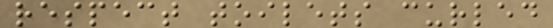respect toilets curled
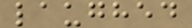laughed
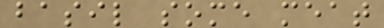basil some meat
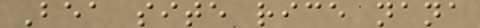Bea site rice nana
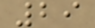29
